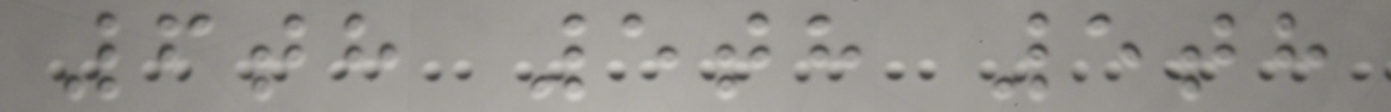6th 5th 5th
